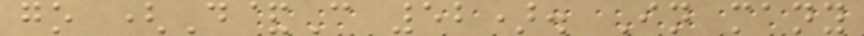go (D&C 52). In many
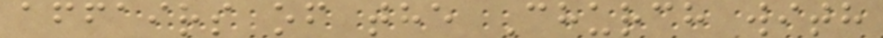affairs of the Church with
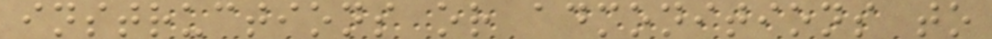instructions or admonitions to
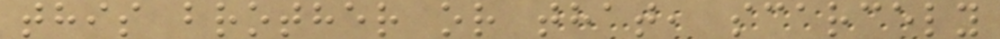this brother or that, scarcely
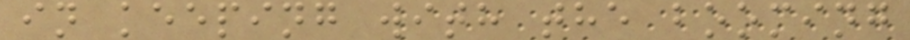in keeping with the booming
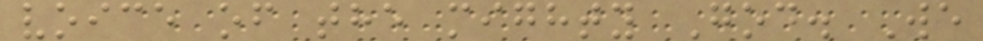voice of the mighty God. We
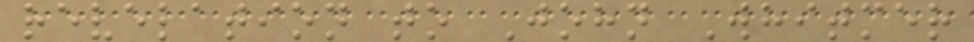revelation to John Whitmer
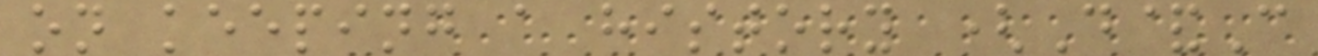on keeping a history (D&C
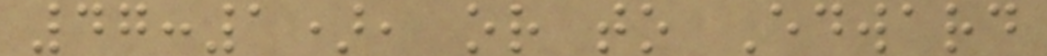47:1), or to Edward
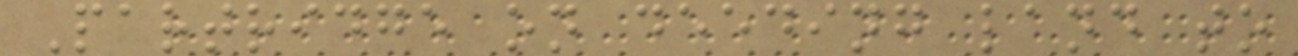Partridge on deeding land to
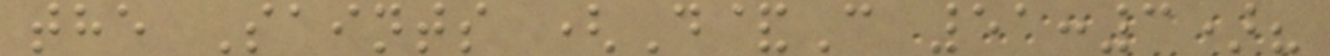the Saints (D&C 51:3)?
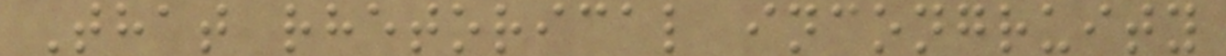That rhetorical incongruity
